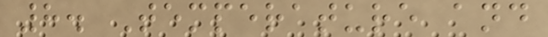8. Temperature and
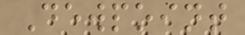Dewpoint
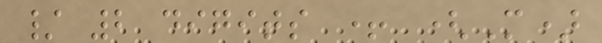/ 2 digits + (M)
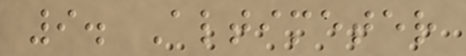9. Altimeter
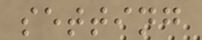setting
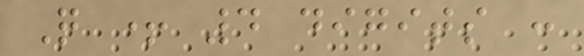Q + 4 digits :
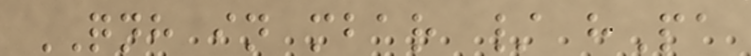QNH in mbar / hPa
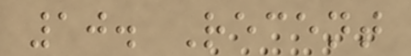10. Recent
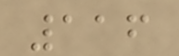116
